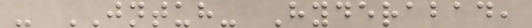- JNTUH- Hyderabad,
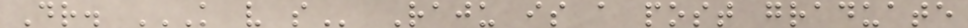Dr. K V S Raju is a post graduate
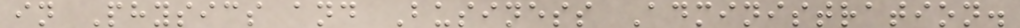in Physics and Business Administration.
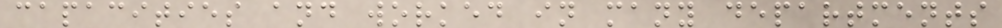capacities and worked in many departments
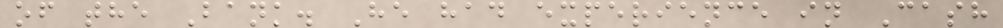of the Bank. He had experience in Cash
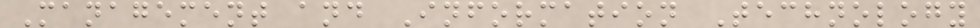Management and Information Technology
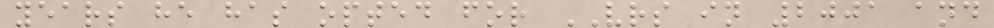years he has opted for VRS in 2001 and
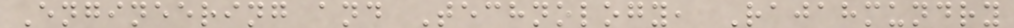Engineering and Technology, Rajahmundry
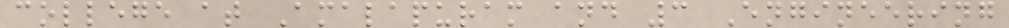college at Amalapuram and 3 Engineering
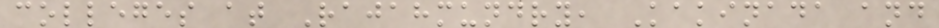colleges at Rajahmundry, Kakinada and
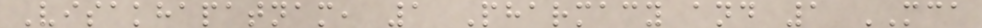Visakhapatnam, 1 Pharmacy and 1 MCA
